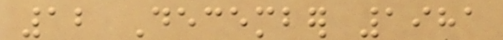12 December 1981
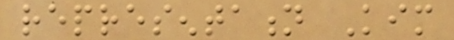representation Kim
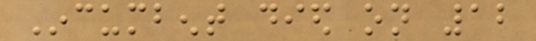Incumbent died on 12
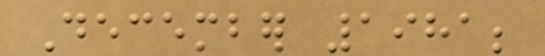December 1981;
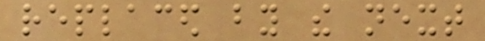replaced by the next
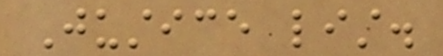Justice list.
